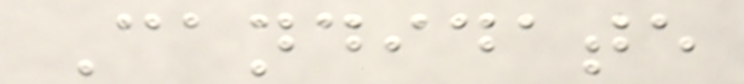Candidate
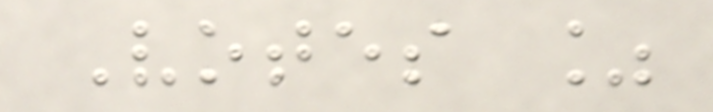Votes %
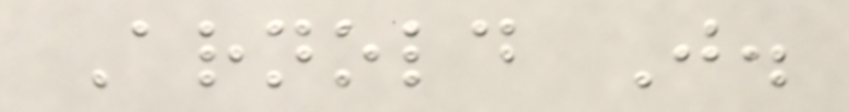Arnold J.
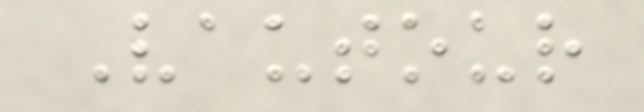Vautour
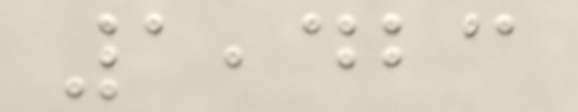1,423
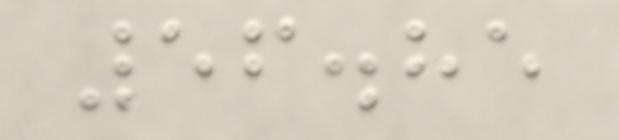56.85
